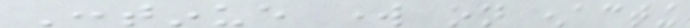Continue work on enacting
